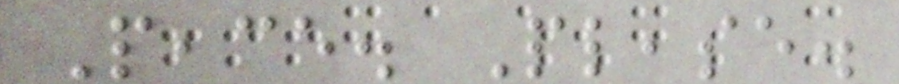Peace. Please.
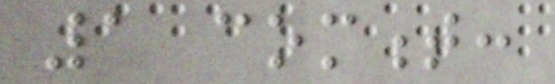1 comment:
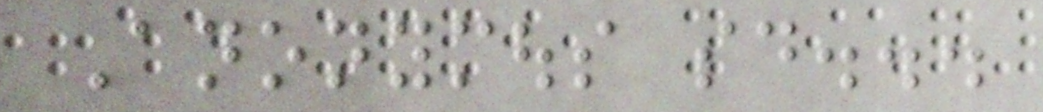Anonymous said...
